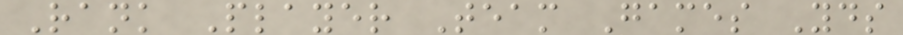Rank Player Team Games Yds
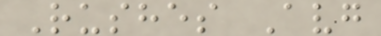Rushes Avg
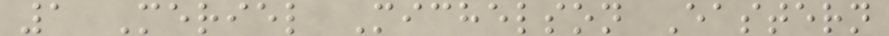1 Meriel Michelson Eastern
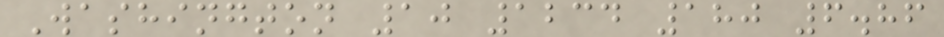Washington 10 1234 180 6.86
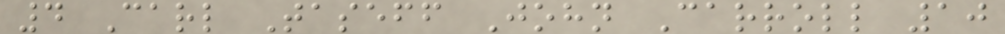4 Carl Taseff John Carroll 10
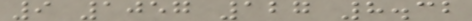9 1057 127 8.32
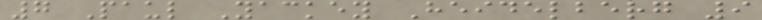7 Paul Yackey Heidelberg 9
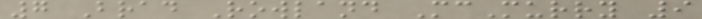7 Brad Rowland McMurry 9
